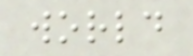world
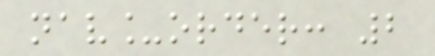nav_order: 2
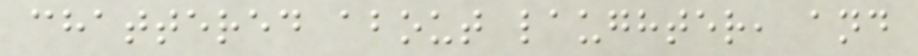chattered about laughter, and
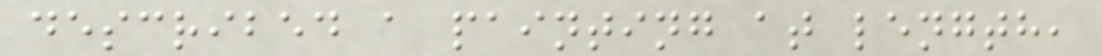described a painting at length,
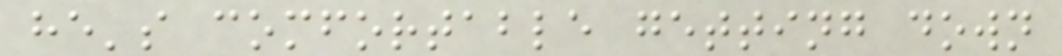he's comfortable getting down
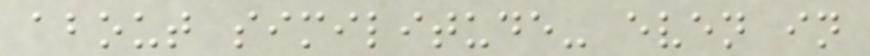about similitude- even in
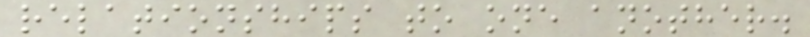relationships to one another.
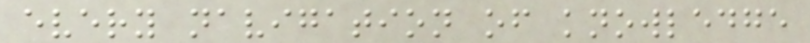every navigation of knowledge
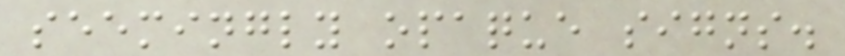seemingly opaque signs.
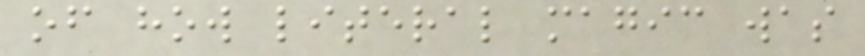of how literal magic was
